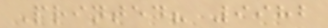Printed? 9982
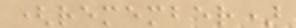(remember)
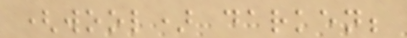(wool) darken;
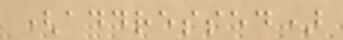(addressed)
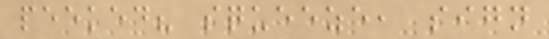peeked? squeeze, sign
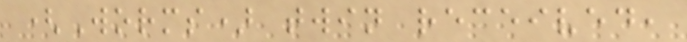(Worms) twin received,
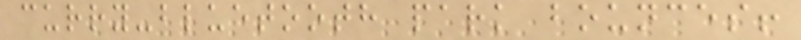curry-bluetooth park bounces!
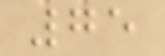75
